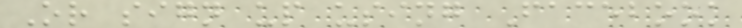Or sign up using Facebook
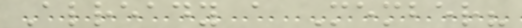Already a Member?
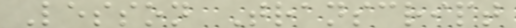Lesson Transcript
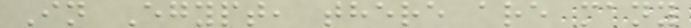In Egypt, there are many
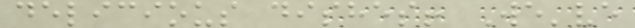delicious dishes! We've
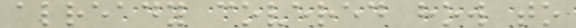already covered how to
